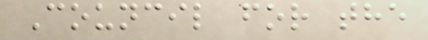Council for the
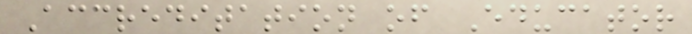Accreditation of Educator
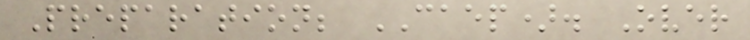Preparation; CAEP). Over
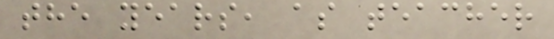the years, as teacher
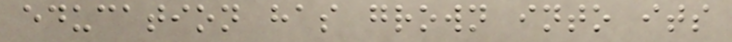education has grown into its
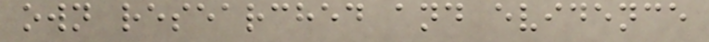own researched and evidence
